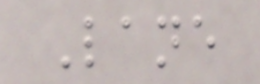Lane
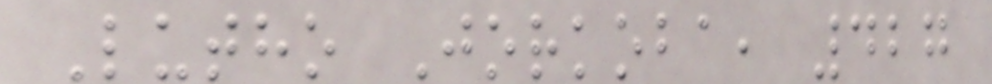Lutho Jorkoba, 427
